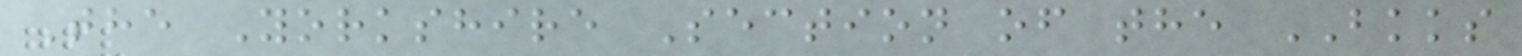The Yorkshire Section of the BKKS
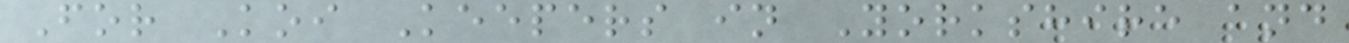For Koi Keepers in Yorkshire and
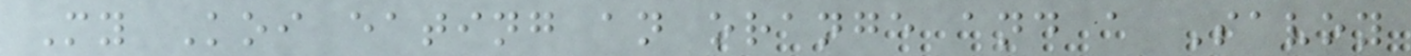My Koi eating an orange and a Savoy
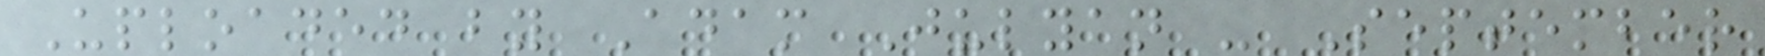Uploaded by Adam Julyan - September
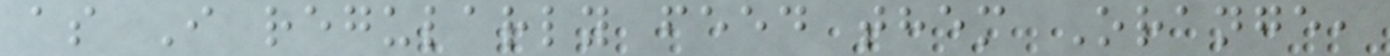as I regularly feed them Orange,
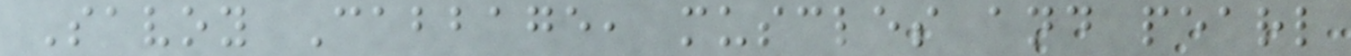Savoy Cabbage, muscles and pearl
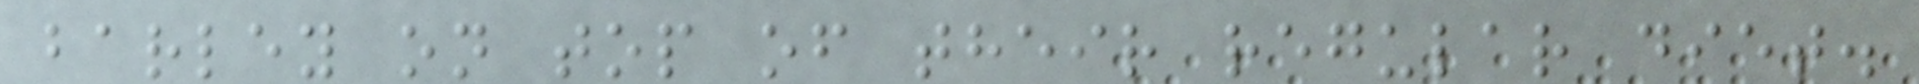barley on top of their regular diet.
